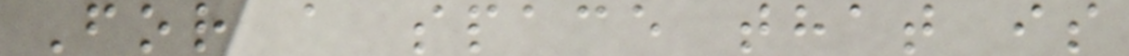For a space that is
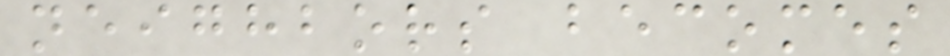neighbors becomes
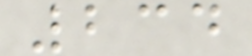234
